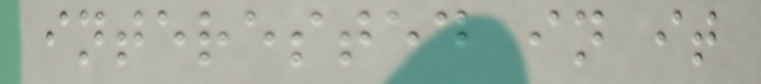interested in it
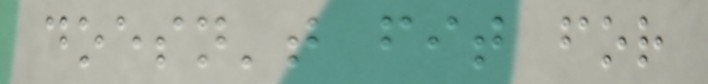doesn't fit for
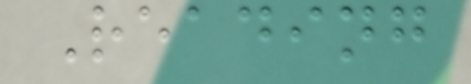Reading
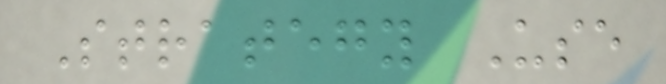Strategy Use
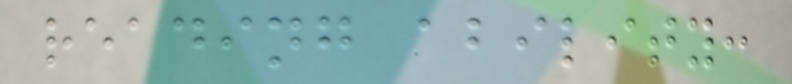reading ability:
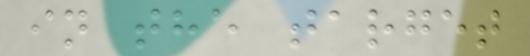in the target
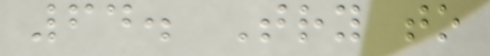64. Try to
